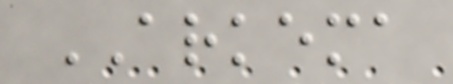ARKEMA
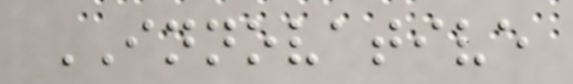INNOVATIVE
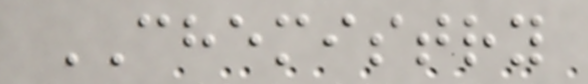CHEMISTRY
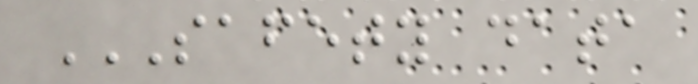SAFETY DATA
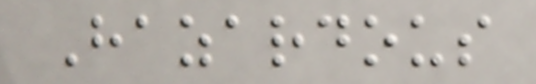Hazardous
